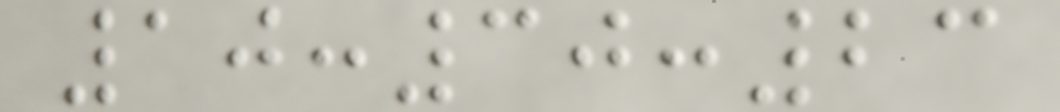10:30:23
